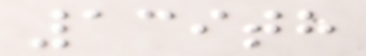139th
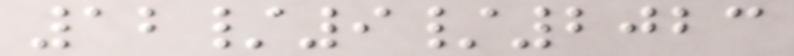12/9/2023
